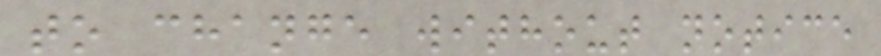to change without notice
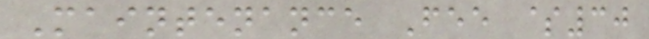Maintenance Fee $30
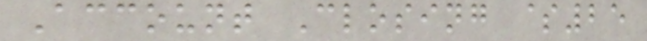Account Closing $25
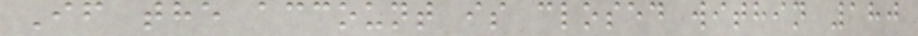If the account is closed within 180
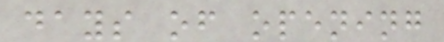days of opening
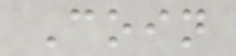Coin
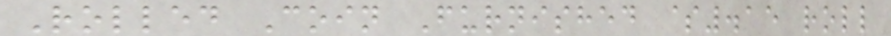Rolled Coin Furnished $.15 roll
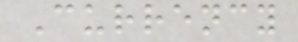Currency
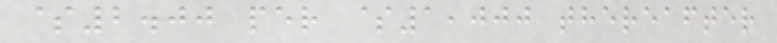$2.00 per $1,000 thereafter
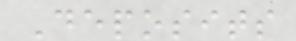Deposits
